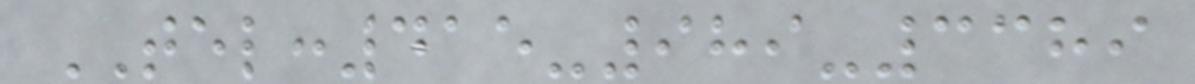TEL:415-989-3389
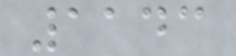1143
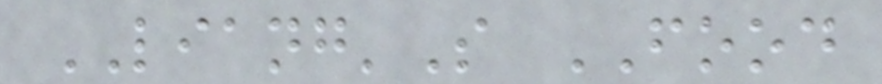LIANG'S FOOD
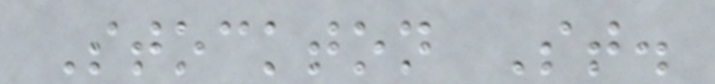Stockton St.
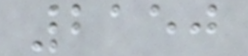2150
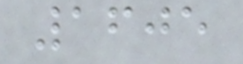1605
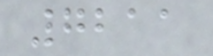7211
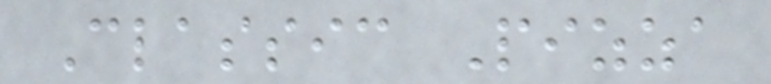Classic Pizza
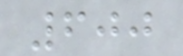600
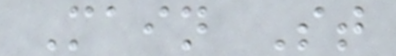Main St
